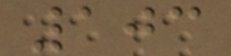103
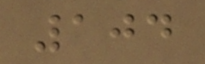104
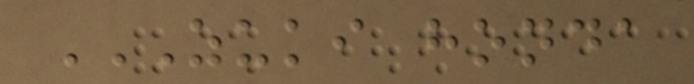ZUKI HONDA
